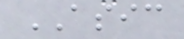ASIC
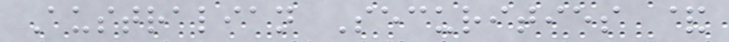Australian Securities &
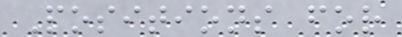Positions for
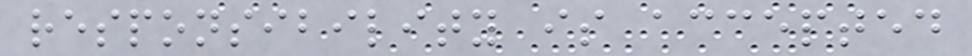responsibility is accepted
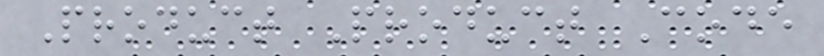Product Product Code
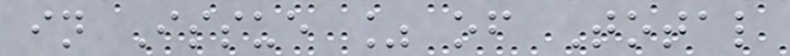in Issue % of Total
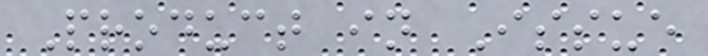Product in Issue
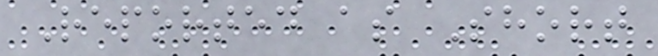Reported as Short
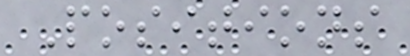Positions
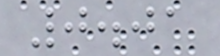0.01
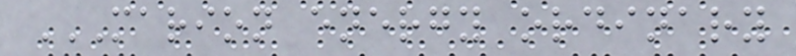MARION ENERGY ORDINARY
